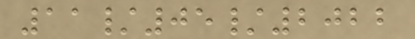11/05/2022
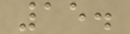15.
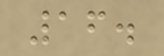16.
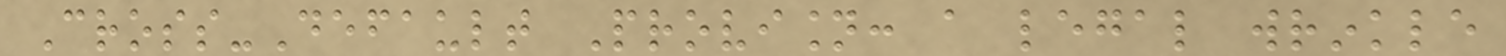Cross-Default Provision: a legal wrinkle
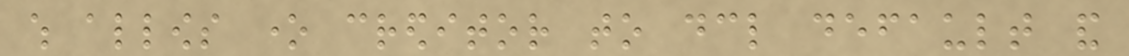which allows one creditor to declare default and
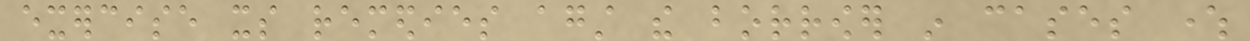exercise its remedies against the borrower in cases where
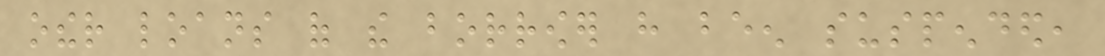other loans of the borrower have been suspended,
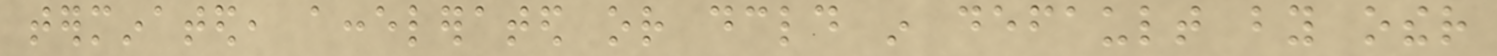terminated, accelerated or declared in default by other
